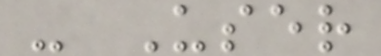- User
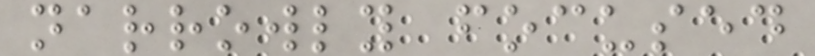narrowly focused
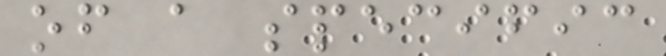of a specific
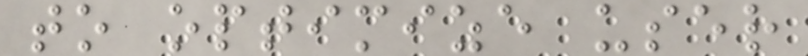to optimize user
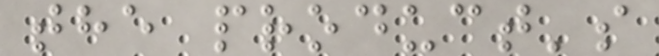the product's
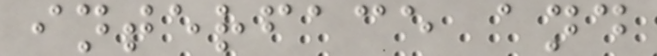interface and
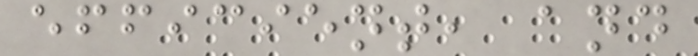efficient, and
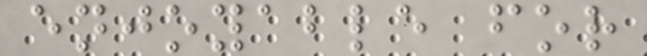enjoyable for
